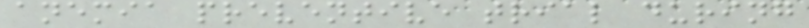anemia preventive trial during
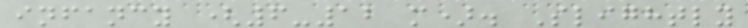infancy (6-12 m). Slightly
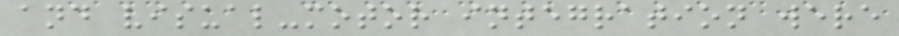and visual-motor integration were
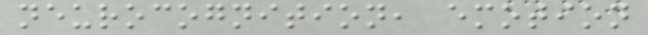neurocognition, emotion
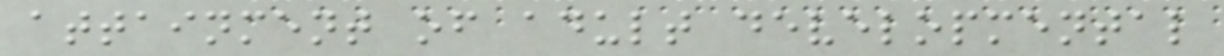attainment of adult developmental
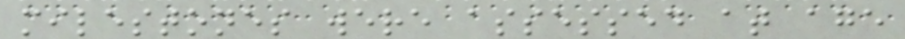milestones were assessed at age
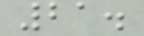21.
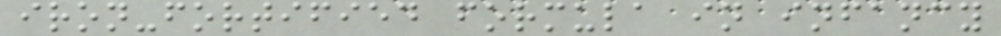iron-fortified formula in infancy
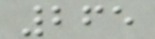265
